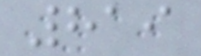819
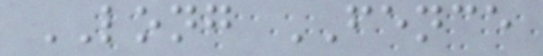LONG FENCE
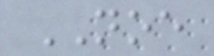NOE
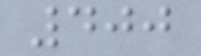400
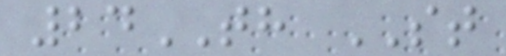24TH ST
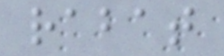rabat
